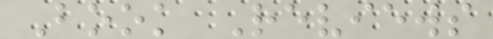Book Reviews
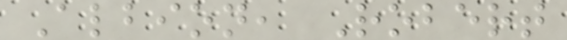Albion, Robert
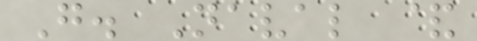G. Naval &
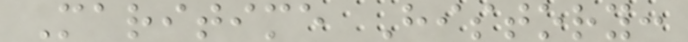Maritime History:
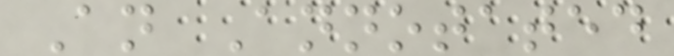An Annotated
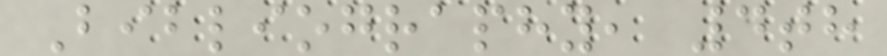Bibliography, 4th
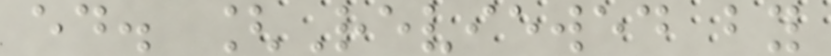ed. [Reviewed by
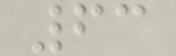63
